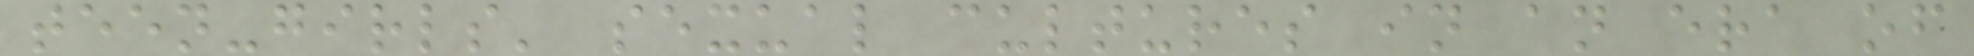teen-girls' sexual cultures in an era of
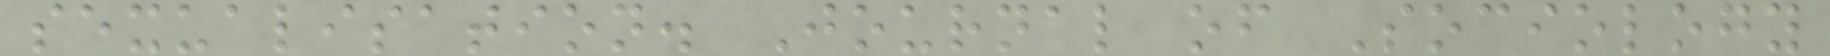sexualisation. Journal of Sociology
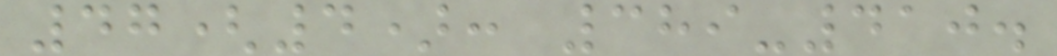47(4): 389-410.
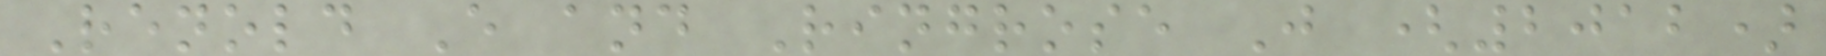Renold E and Ringrose J (2012)
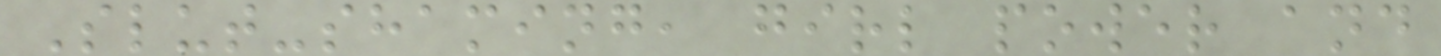Slut-shaming, girl power and
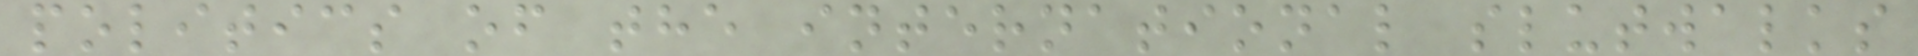politics of the international slutwalks
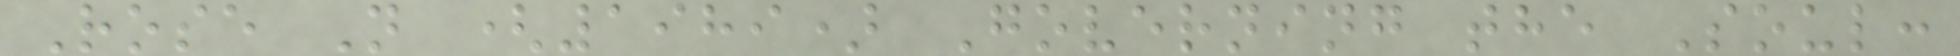Rose N (1989) Governing the Soul:
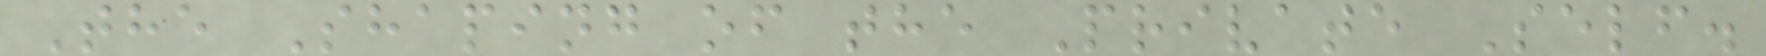The Shaping of the Private Self.
